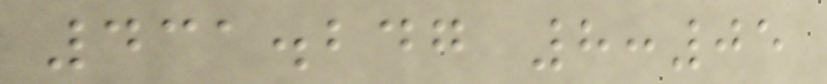431.247 8:05
